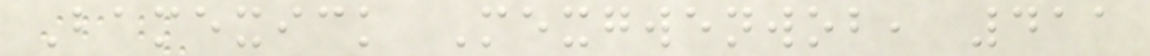Bamexick Mexgwenwob, 411
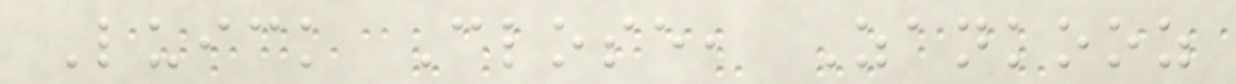Luick Close, Zankooz
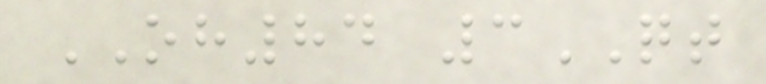OH84 3QT
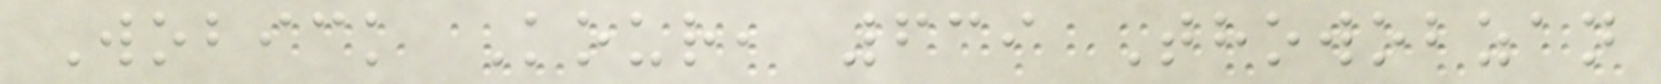Wobick Kour, 639 Thowobzan
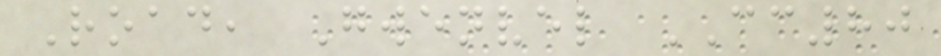Road, Gwenvel CC80
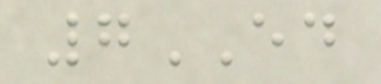7ED
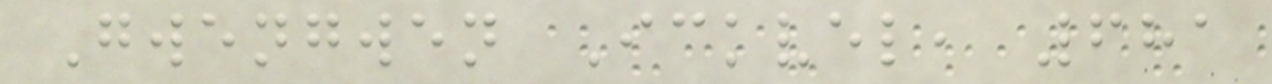Gwengwen Ickvel, 681
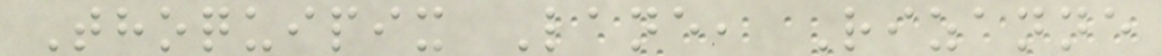Thoquipix Lane, Rizanne
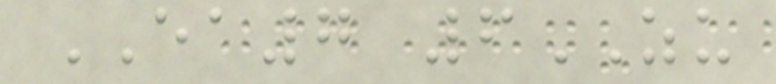EA7 6ZU
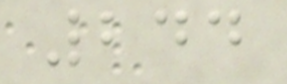244
